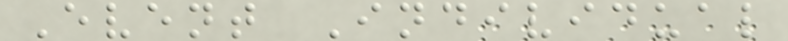Event Individual
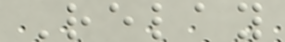Relay
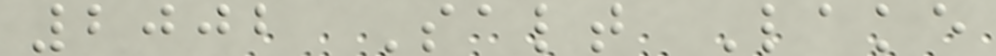2002 Salt Lake
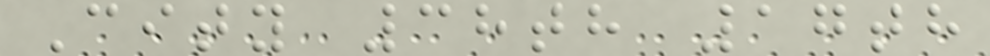City 38th 17th
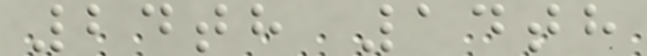24th 14th
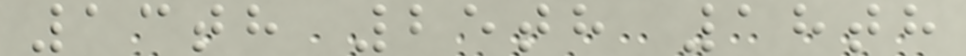13th 25th 18th
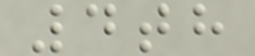4th
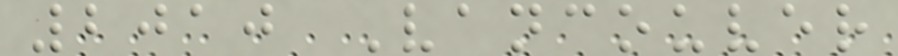2010 Vancouver
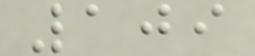109
